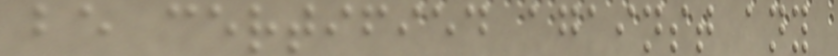be certified against any
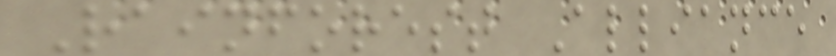Rainforest Alliance
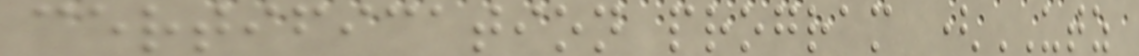certification program (UTZ
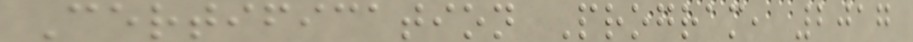Certification Program, 2017
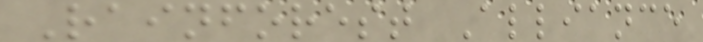Rainforest Alliance
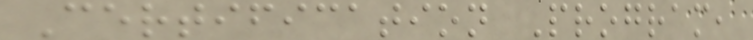Certification Program,
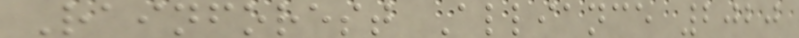Rainforest Alliance 2020
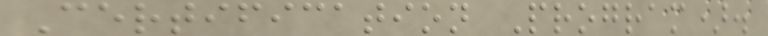Certification Program).
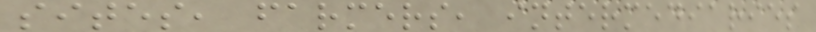sites, farmers, intermediaries
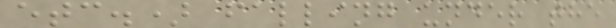etc.) falling under the
